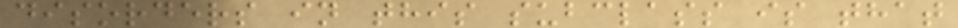disorders in this subclass is that
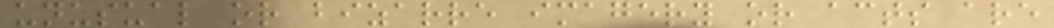unusual or bizarre imagery or acts are
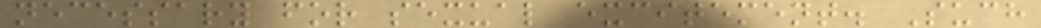necessary for sexual excitement. Such
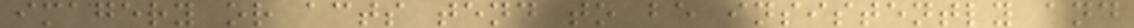imagery or acts tend to be insistently and
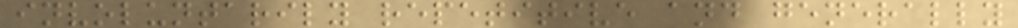involuntarily repetitive and generally
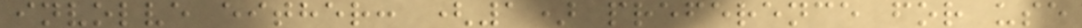involve either: (1) preference for use
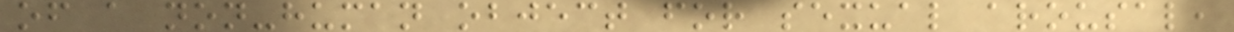of a non-human object for sexual arousal,
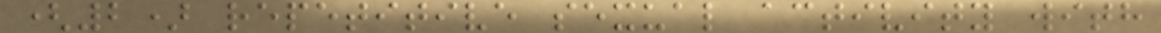(2) repetitive sexual activity with
